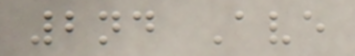2nd Ave
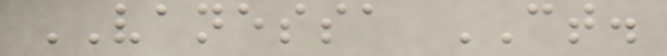VANESSA CT.
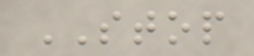STOP
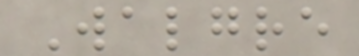Walgre
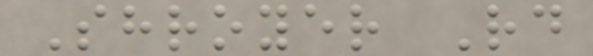Shroyer Rd
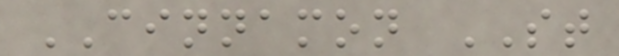CINNAMON ST
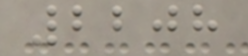2208
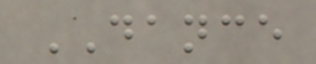DANCE
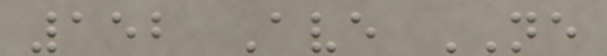152 Ave NE
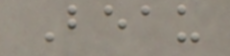Beau
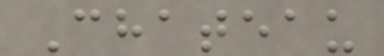Chateau
